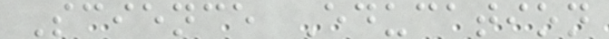Science Education
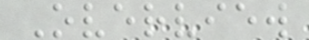Overview
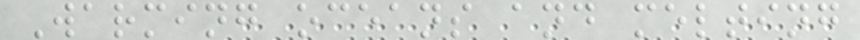Warming oceans and melting
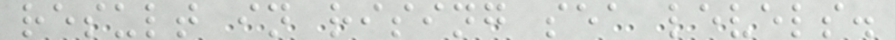result in rising sea levels.
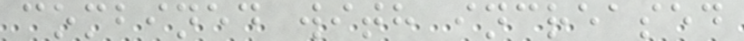combined with increased
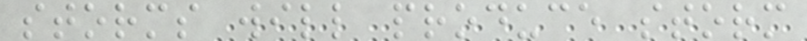storms will produce storm
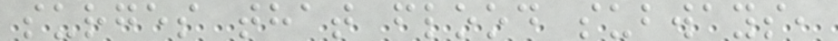surges that flood subways,
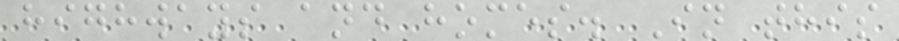highways and homes. In this
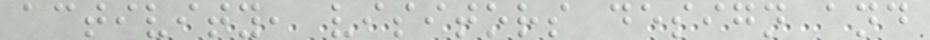activity, visitors design and
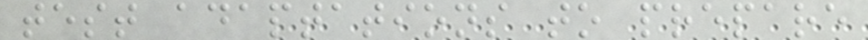test adaptations to prepare
